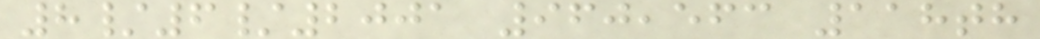8/6/2001 960,563 118th
